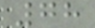78
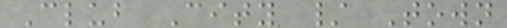Club City / Town
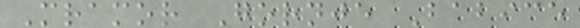Mramor Gornje Babice
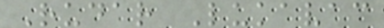Rudar Lukavac
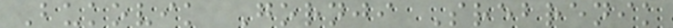Bukovik Gornji Srebrenik
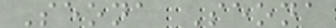Seona Seona
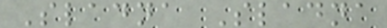Sladna Sladna
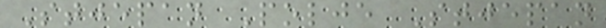Stjepan Polje Stjepan
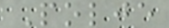Polje
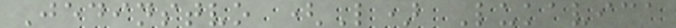Jedinstvo (L) Lukavica
